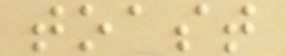toast
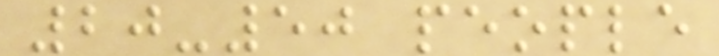20-50 people
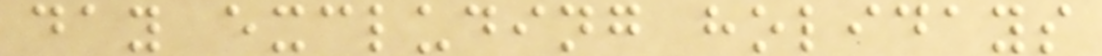day excluding holidays
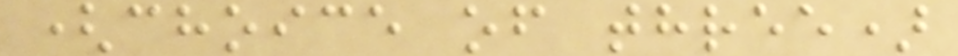(choice of three)
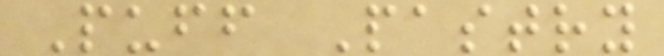Puff Pastry
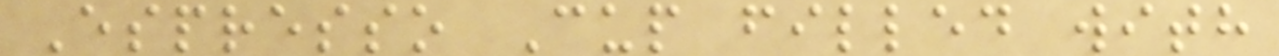Espresso Cup filled with
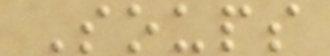Soups
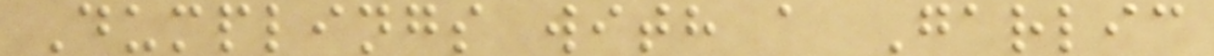Dumplings with a Garlic
